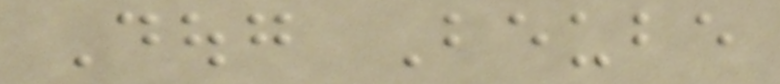Doug Beube
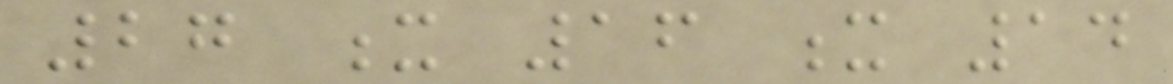27 x 16 x 14
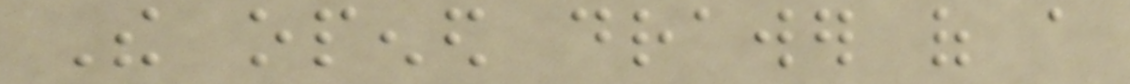The opened drawer of a
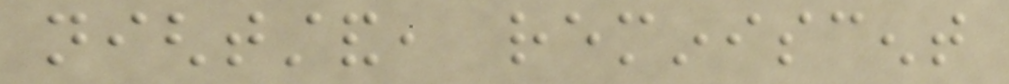nightstand, reminiscent
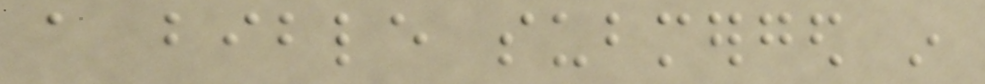a bible submerged in
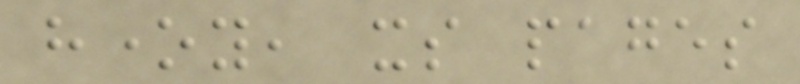honey, its pages
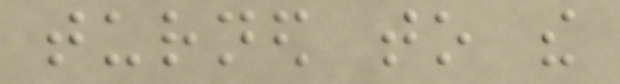turned to the
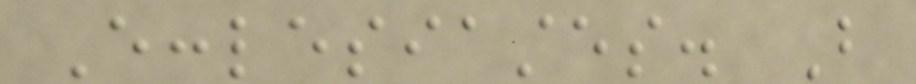Ecclesiastes. But
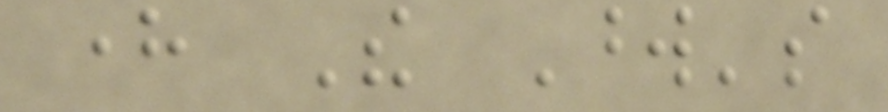here The Word's
